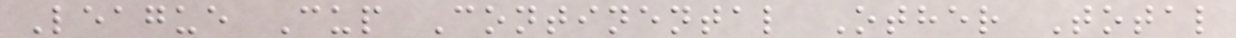League Cup Continental Other Total
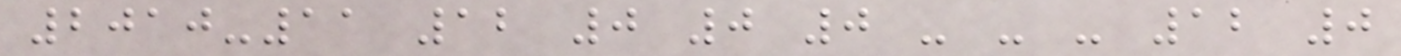2010-11 12 0 0 0 - - - 12 0
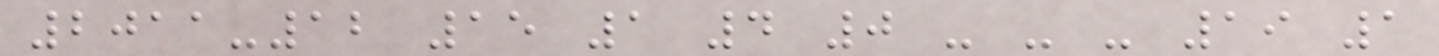2011-12 15 1 4 0 - - - 19 1
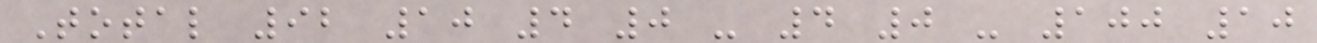Total 92 10 4 0 - 4 0 - 100 10
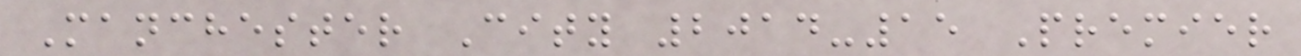Manchester City 2014-15 Premier
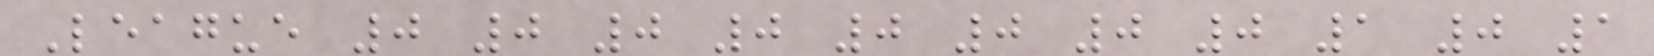League 0 0 0 0 0 0 0 0 1 0 1
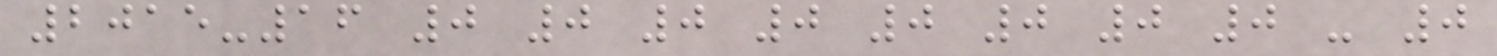2015-16 0 0 0 0 0 0 0 0 - 0
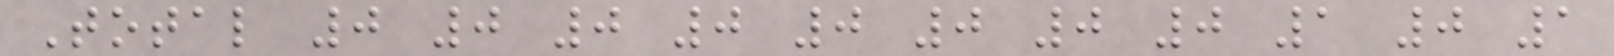Total 0 0 0 0 0 0 0 0 1 0 1
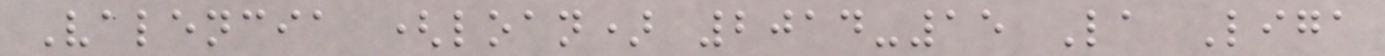Valencia (loan) 2014-15 La Liga
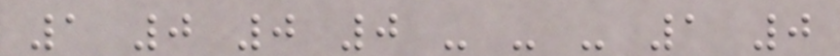1 0 0 0 - - - 1 0
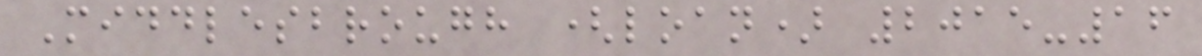Middlesbrough (loan) 2015-16
